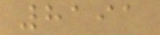8191
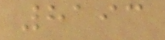8193
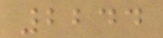2244
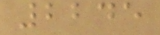2245
